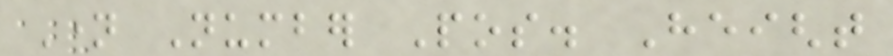Name Number Pos. Height
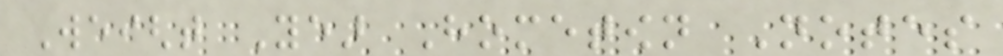Weight Year Hometown Notes
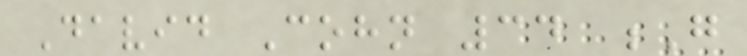David Cohn 34 G
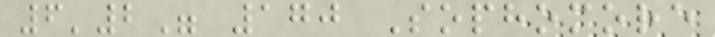6'2" 170 Sophomore
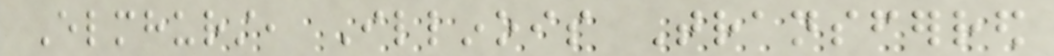Elmhurst, Illinois Transferred
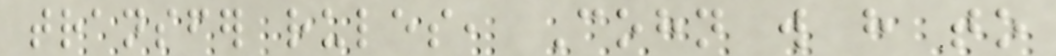transfer rules, Cohn will have to
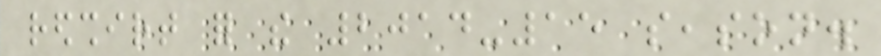redshirt for the 2014-15 season.
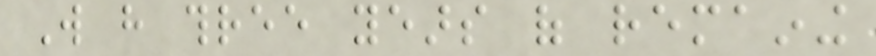Will have three years of remaining
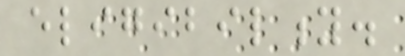eligibility.
